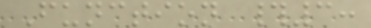Function #3:
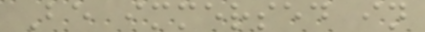Be immersed in
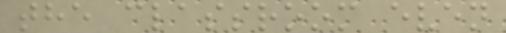the classroom even
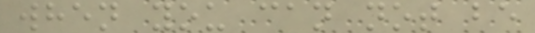when you can not be
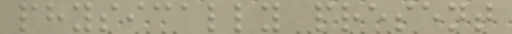physically present
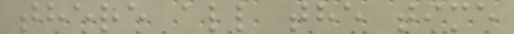there all the time
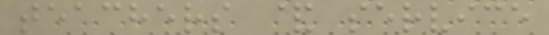teachers & service
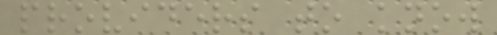providers to know
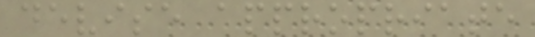devise appropriate
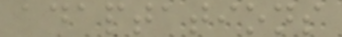adaptations
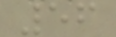56
